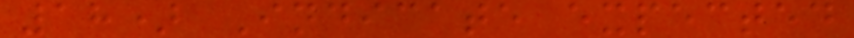18) Indicate expected
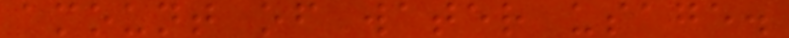amount of water usage.
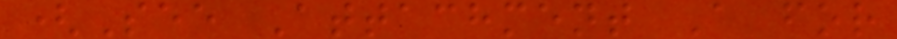(See Attachment A for
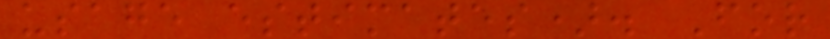usage estimates). For
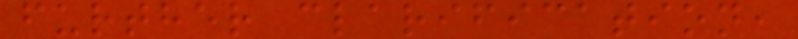further clarification,
